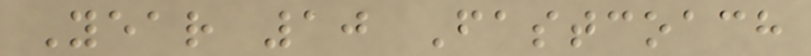Year 10 Fastcoach
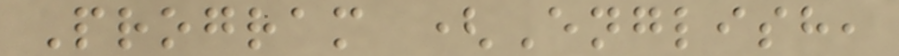Program (English,
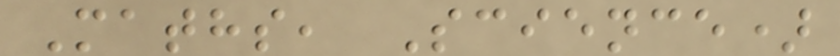Maths, Science)
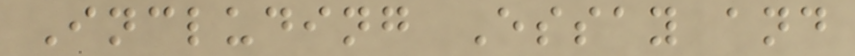Including Essay and
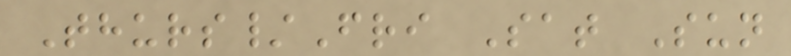Thurs/Fri Sat Sun
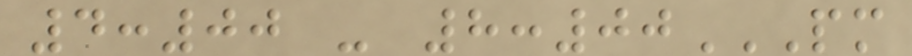4:00 - 8:00PM
